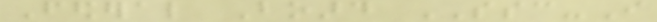Federal Board SSC-I
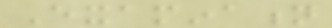Examination
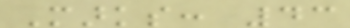Marks: 43
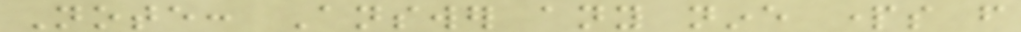Note: Answer any nine parts from
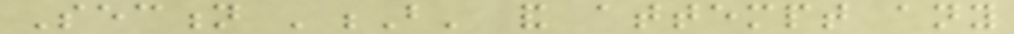Section 'B' and attempt any
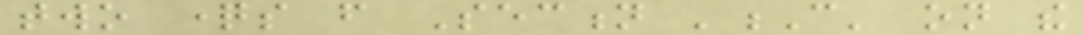two questions from Section 'C' on the
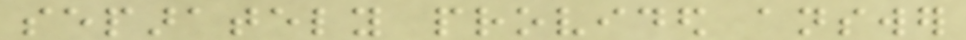separately provided answer
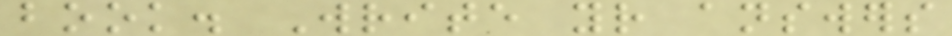book. Write your answers
